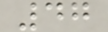47
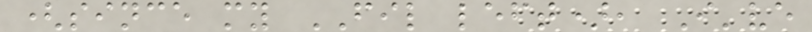(since my FIL left), I've
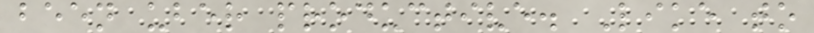been uber productive. Like to
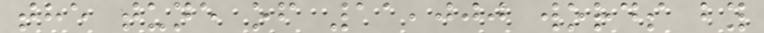the tune of 11,000 words by
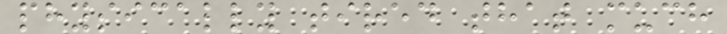physically tired that much
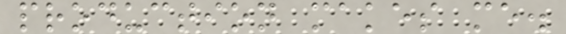production makes me.
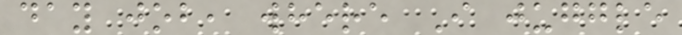day job, where I juggle
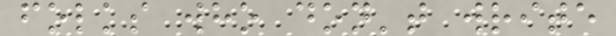folks who don't write
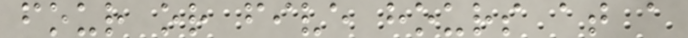four or five hours at a
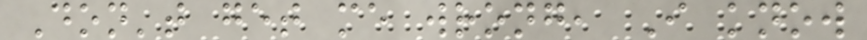Don't get me wrong, I know
